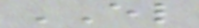EL
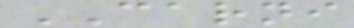CARNI
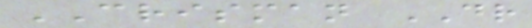CRISMAN DR
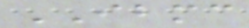IBMC
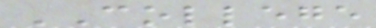COLLEGE
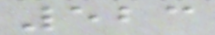523
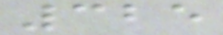325
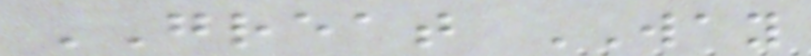GREAT WAY
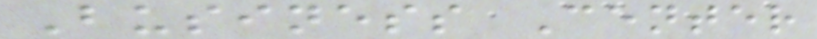Business Center
